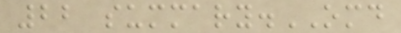22 summary.OMD
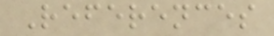References
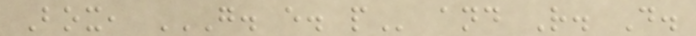Box, G. E. P and R. D.
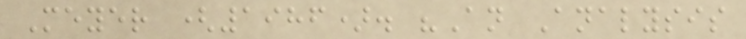Meyer (1986). "An Analysis
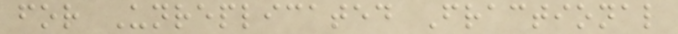for Unreplicated Fractional
